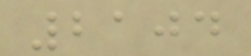2104
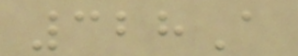328A
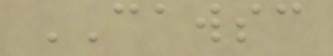CAWSC
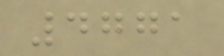4771
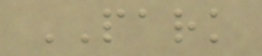PARK
